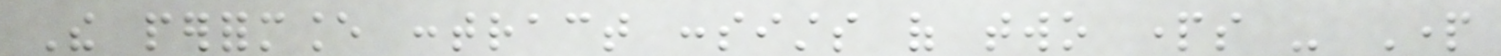The performance contract consists of two parts - Part
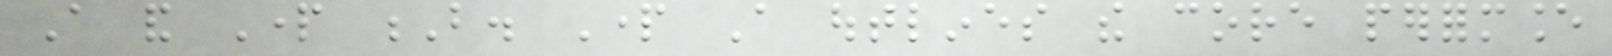A and Part B. Part A outlines the core performance
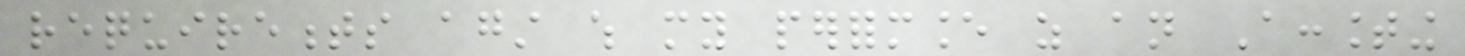requirements against which my performance as an Accounting
